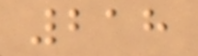218
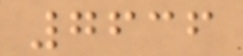7636
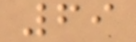69
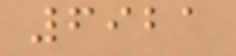6921
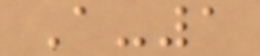A-1
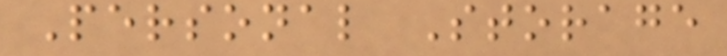Personal Storage
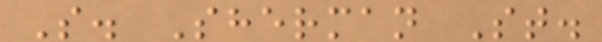S. Sherman St.
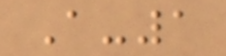A-1
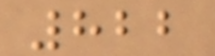822
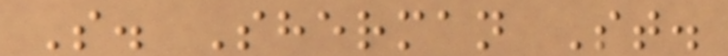S. Sherman St.
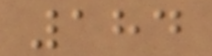184
